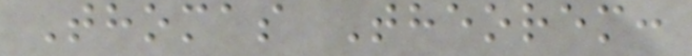Thomas Theorem:
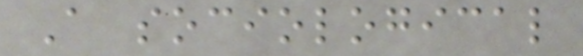A sociological
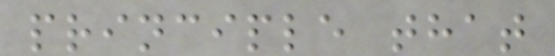principle that
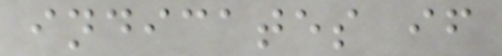indicates if
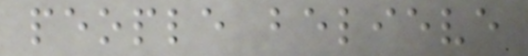people believe
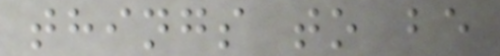things to be
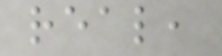real,
